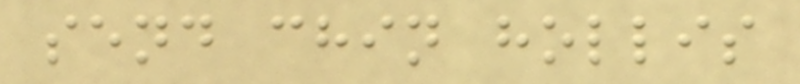send chin hollis
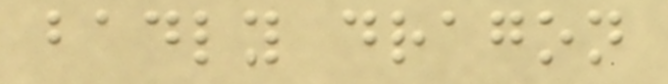badly dragon
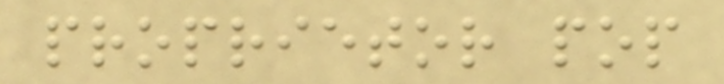proprietor pop
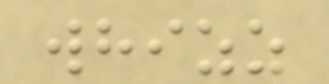whizz
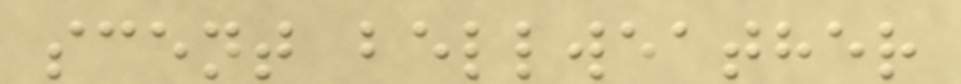scent bellweather
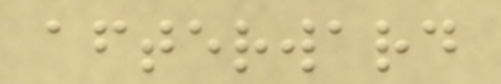afterward
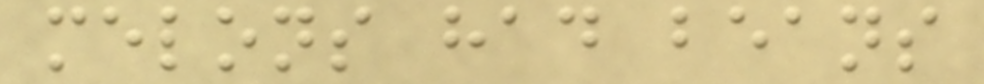melons had beans
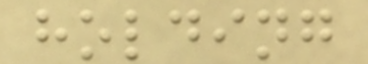holding
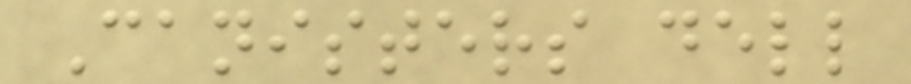Canisters dell
